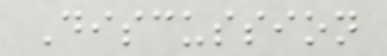Discussion
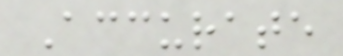Accurate
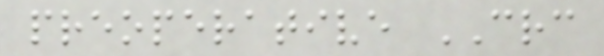preoperative CRC
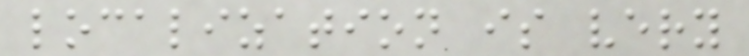localization is very
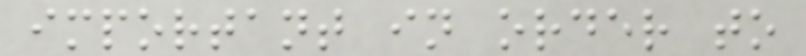important in order to
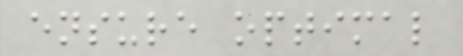ensure optimal
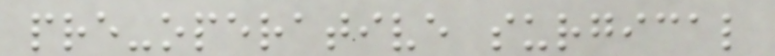pre-operative surgical
